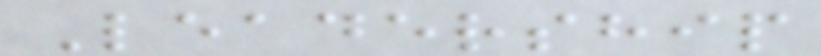Leadership
